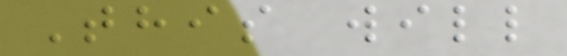This will
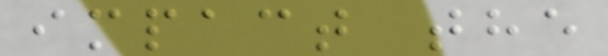impact the
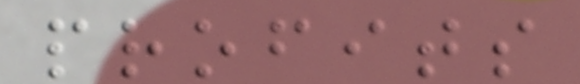profits
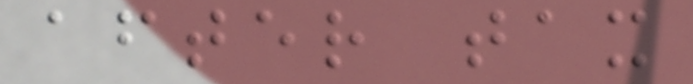after tax
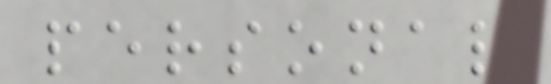personal
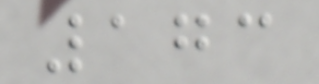173
